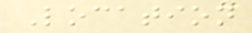Location
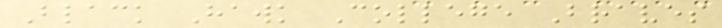Black Hawk College Braves
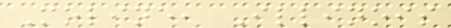Moline, Illinois
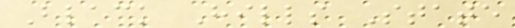Black Hills State
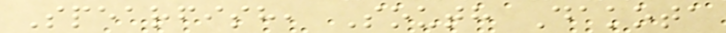Spearfish, South Dakota
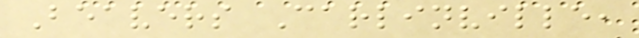Beavers Carlinville,
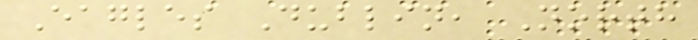Eagles Dublin, North
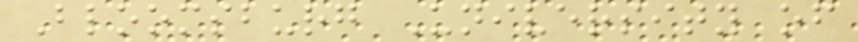Bloomsburg University of
